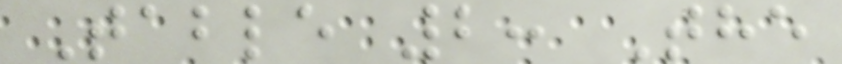Table 2: The
